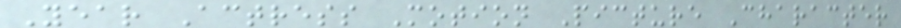Year Actress Motion Picture Character
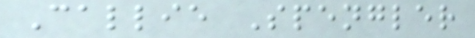Callie Spengler
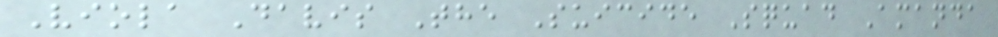Viola Davis The Suicide Squad Amanda
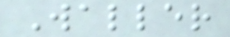Waller
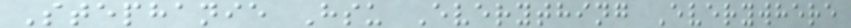Stephanie Hsu Everything Everywhere
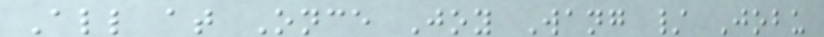All at Once Joy Wang / Jobu
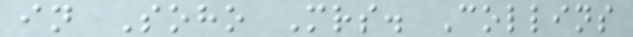in Soho Mrs. Collins
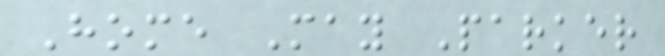Home May Parker
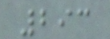293
